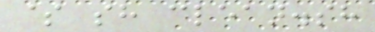$ sh clean.sh
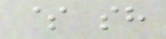$ sh
